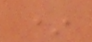*
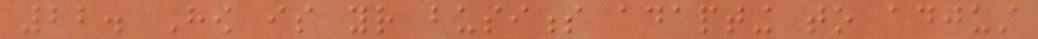22. How is your business adapting to adjust
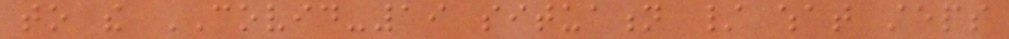to the COVID-19 situation / what steps
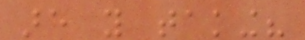are you taking?
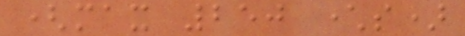(max 250 characters)
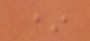*
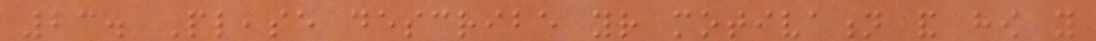23. Please describe your motivation and how you
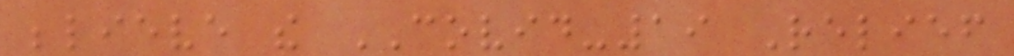believe the COVID-19 Relief
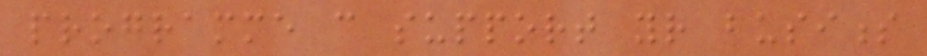programme can support your business
